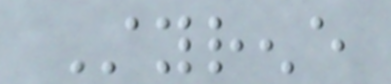Styrene
